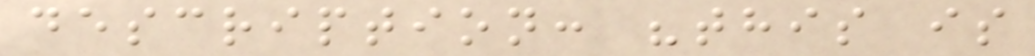description: "this is
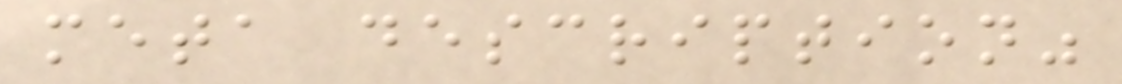meta description"
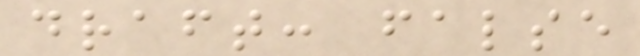draft: false
